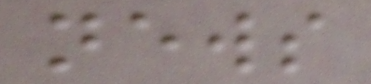news
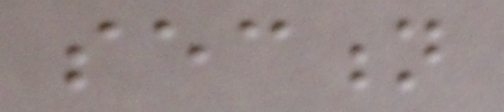section
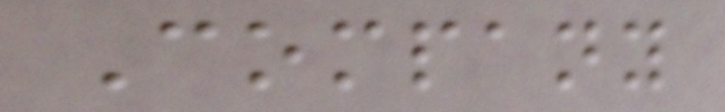Company
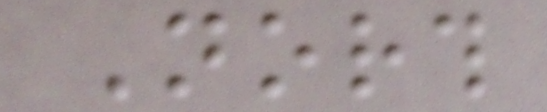North
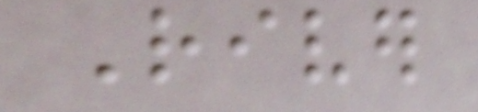River
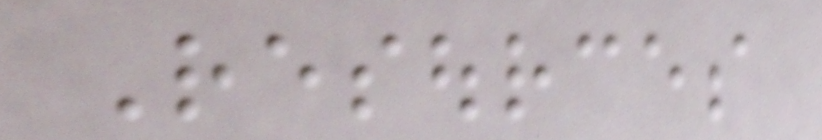Resources
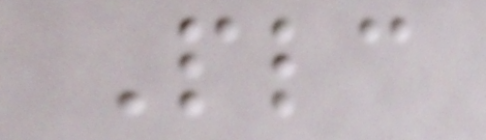Plc
